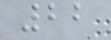22
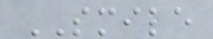SMILE
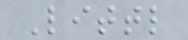Littl
